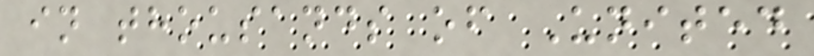in thousands of United
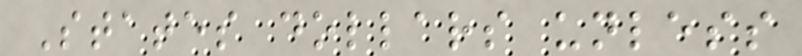States dollars unless
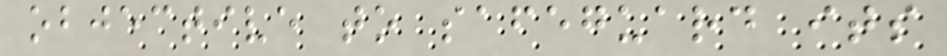objective to safeguard its
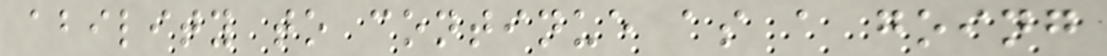ability to continue as a going
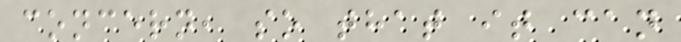concern, so that it can
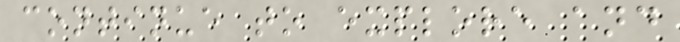continue to explore and
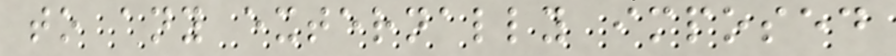to any externally imposed
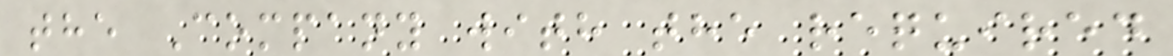the Company with the required
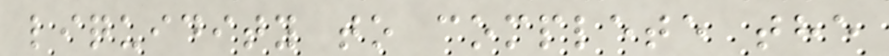liquidity to complete the
